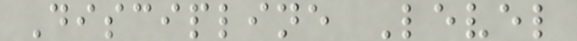Discipline Level
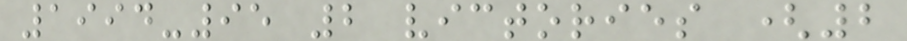1994-95 2 victories (2
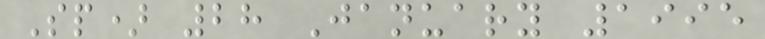Sp) 28 January 1995
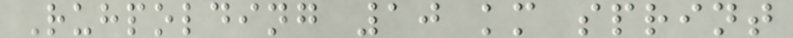Ruhpolding 10 km sprint
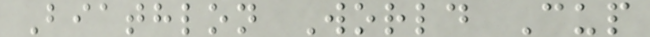Biathlon World Cup
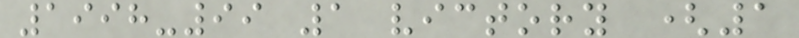1998-99 1 victory (1
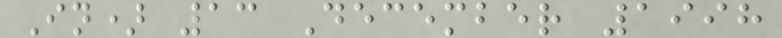In) 13 December 1998
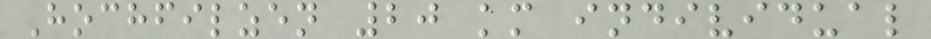Hochfilzen 20 km individual
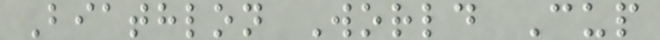Biathlon World Cup
